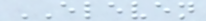ELEVEN
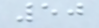50
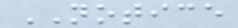NOTICE
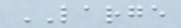LARGE
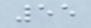55
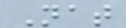Nat
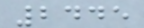2445
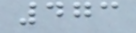473
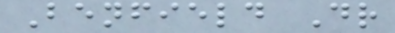Benfield Dr
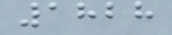1828
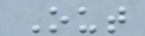Out
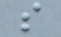s
